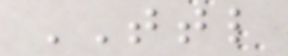TTL
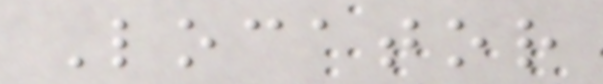Locator
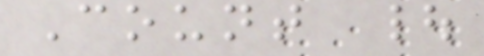Count |
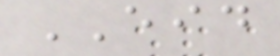EID
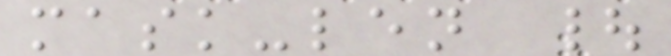mask-len |
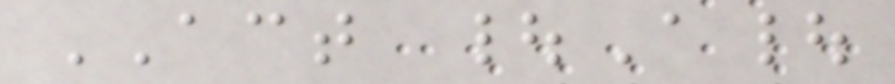ACT |A|
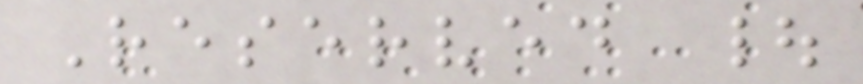Reserved |
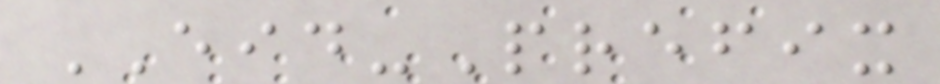EID-Prefix
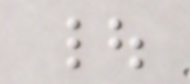|
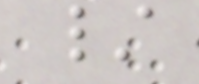/
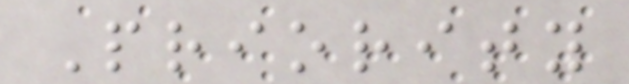Priority
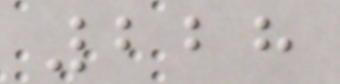228
